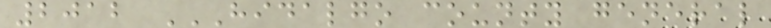2012 HIDALGO COUNTY GENERAL
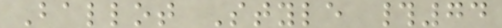Ballot Style #74
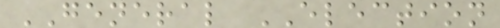GENERAL ELECTION
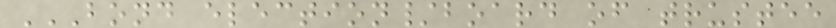BOND ELECTION/BOARD OF TRUSTEE
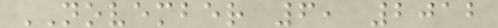NOVEMBER 6, 2012
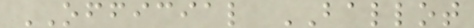OFFICIAL BALLOT
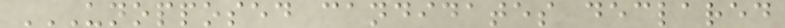UNOPPOSED CANDIDATES DECLARED
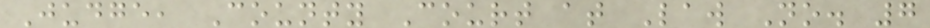Judge, County Court at Law No. 7
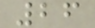26
